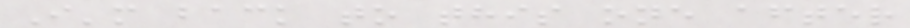I'm back to this one after
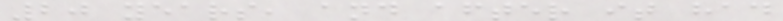20 years, and after it had
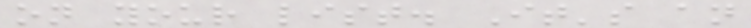on your list. It's an
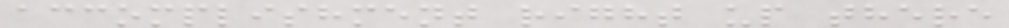accomplishment right up there
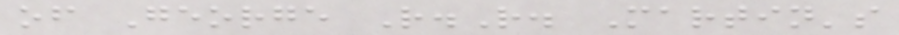of George R.R. Martin's
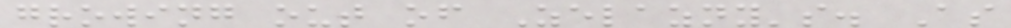growing out of Zelazny's. As
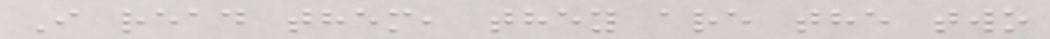I read them, they are the two
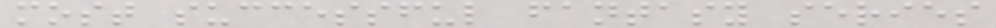most successful fantasy series
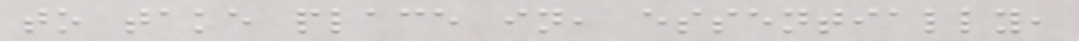to take place in, essentially,
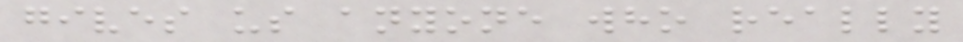gives us anyone who really
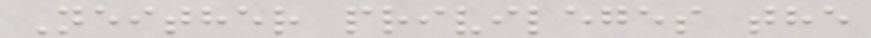Neither privileges the
